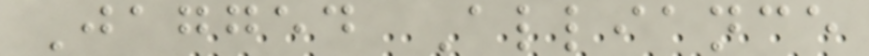Jagged Alliance
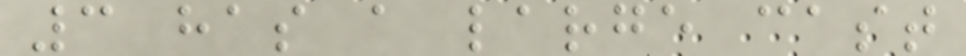3 has a large cast
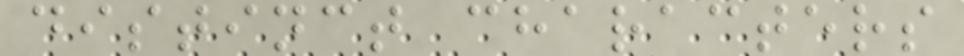distinct characters
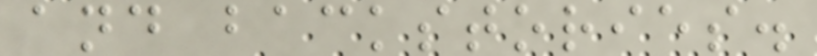and backstories.
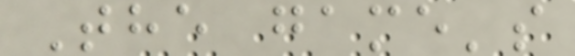The game's
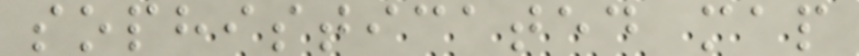sophisticated map
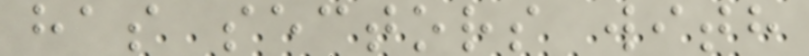has sectors with
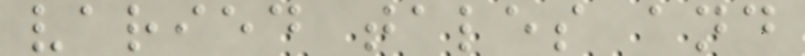varied tales and
